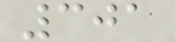301
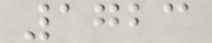1723
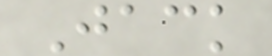Jack
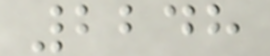2248
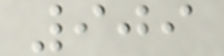909
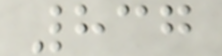837
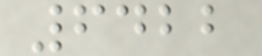6422
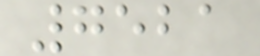7521
